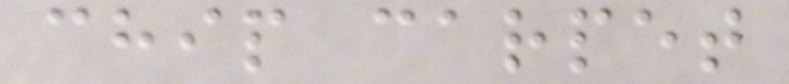chip carpet
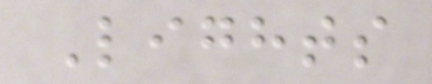Lights
